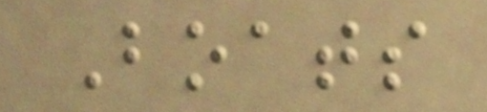Boats
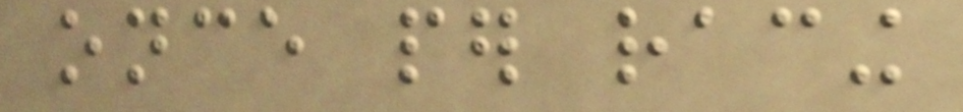once per racing
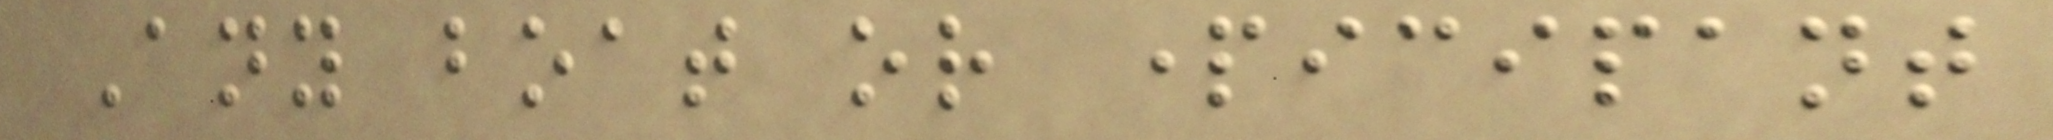Any boat or participant
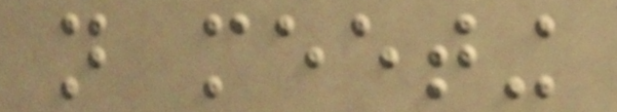not meeting
